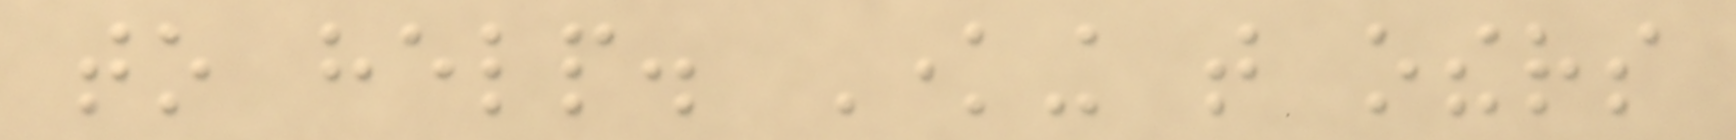to help. Knowing that others
